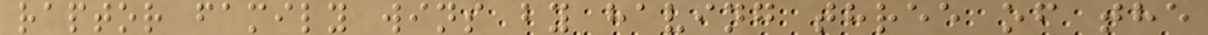raptor family wins by having three of the
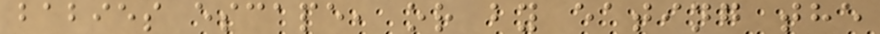babies escape, or by eating the
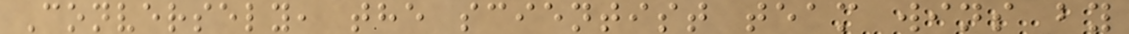Conversely, the scientist team wins by
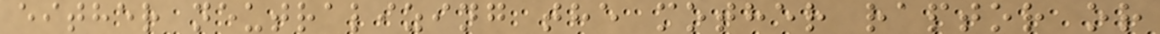either neutralizing the mother raptor or
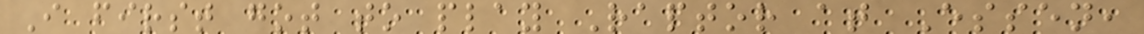I first got to play Raptor at Essen,
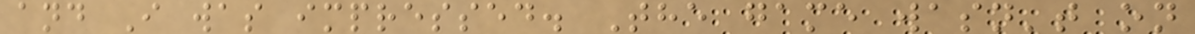and I was impressed. The game wasn't on
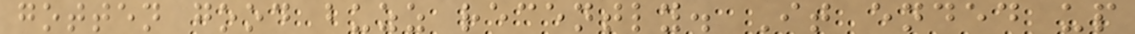gotten good buzz recently. It ended up
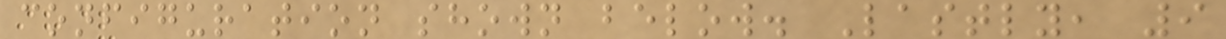configuration shown below. Lastly, 9
